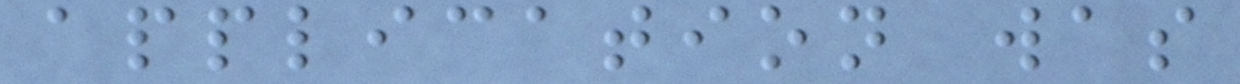application was
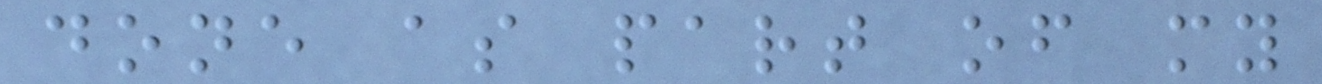done as part of my
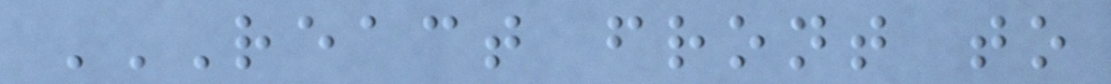REACT FRONT TO
